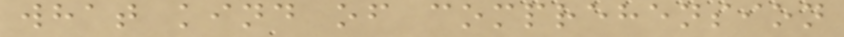what kind of comprehension
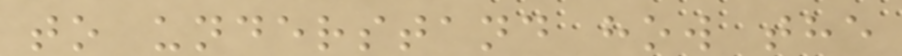to understand how the
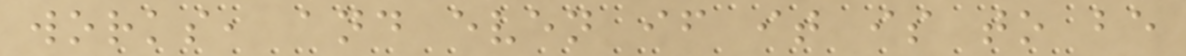works, and even if it is to be
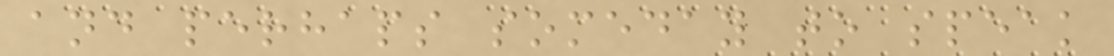and perhaps someday to speak
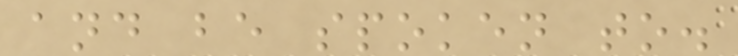and be spoken to.
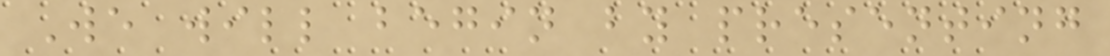We will begin by presenting
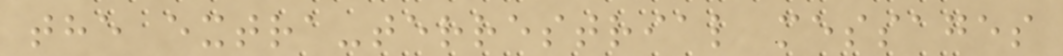the extra-terrestrial messages
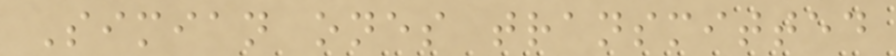Simian ones transmitted
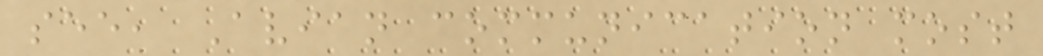see, Avian communication most
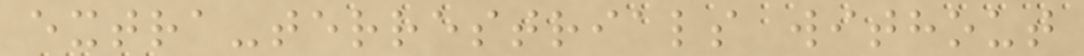extra-terrestrials without
